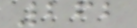262
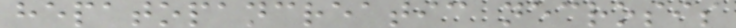hepatopancreatic necrosis
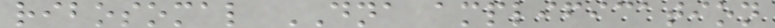ribosomal DNA amplification
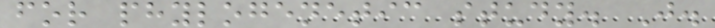for phylogenetic study. J.
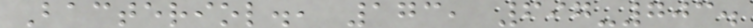Bacteriol., 173, 697-703.
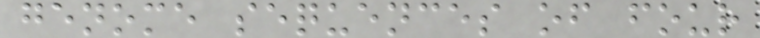genome sequences of four
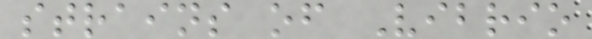strains of Vibrio
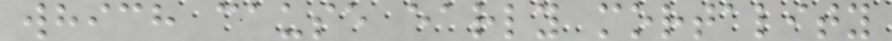which cause early mortality
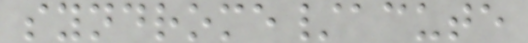syndrome/acute
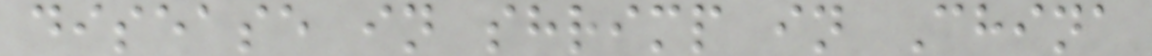disease in shrimp in China
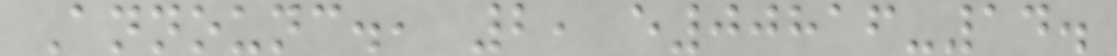Announc., 2, e00816-14.
